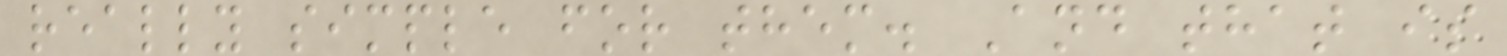really simple for them. And that is
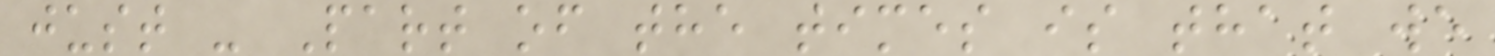just - Part of the times is that we
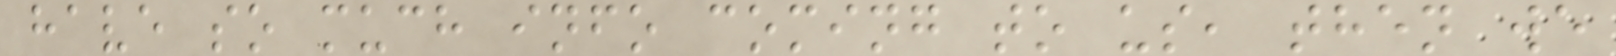have so much info coming to us, then we
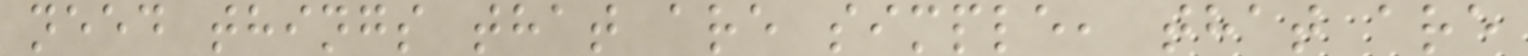need things that are simple, that are
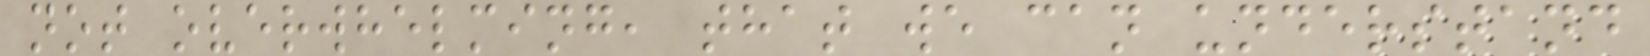not overwhelming, that we can understand
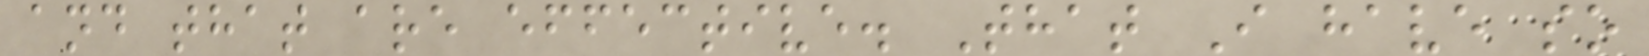and that are effective. That I have so
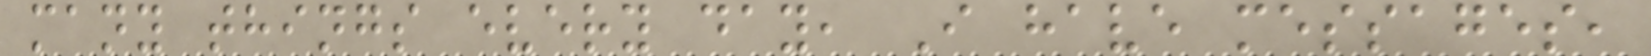many things every day, I have messages,
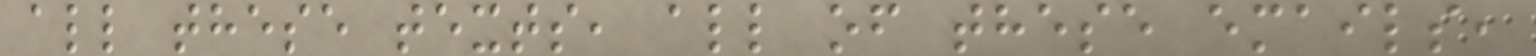all these texts, all of these emails,
